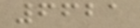6621
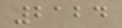2124
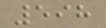598
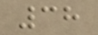38
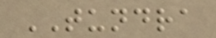TUNDRA
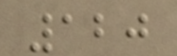120
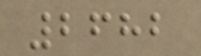2682
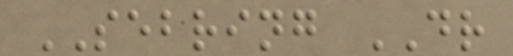SEBRING DR
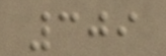309
